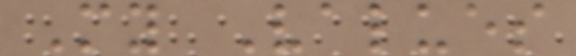My Values
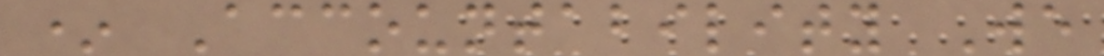* Accountability We
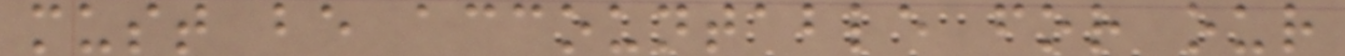must be accountable for our
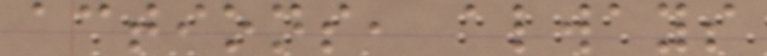actions, always
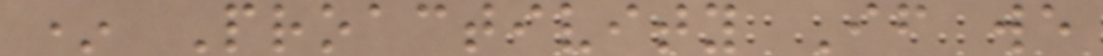* Proactivity If we
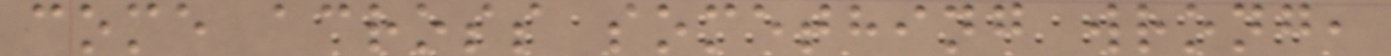come across something wrong,
